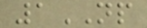1NP
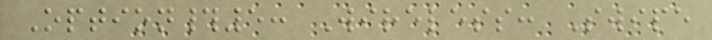Option#5: Wireless: Swipe
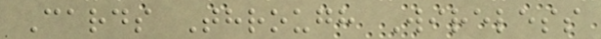Cards Through Wireless
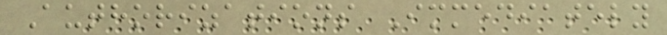Authorizations Immediately
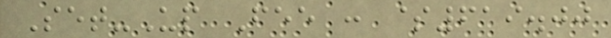Set-Up Fee : $619.00
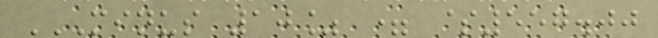MINUS 10% = $557.00
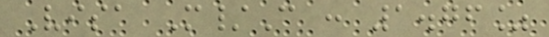Visa M/C : 1.76%
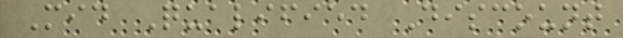Mid Qualified Discount
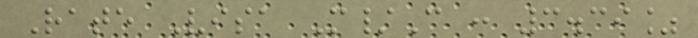Rate Visa M/C : 3.39%
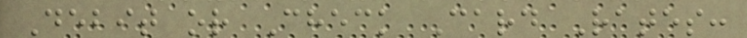Debit or Check Card Rates:
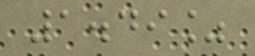1.49%
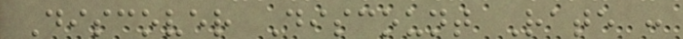Discover Discount Rate :
